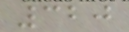320
